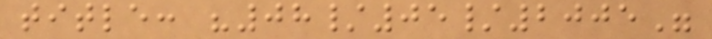title: "08/05/2005"
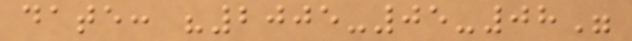date: "2005-05-08"
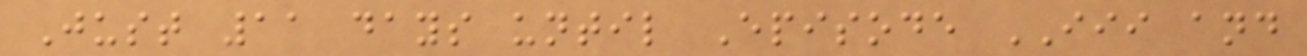Just 11 days until Episode III and
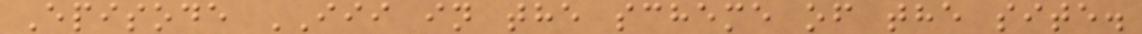Episode III in the scheme of the site.
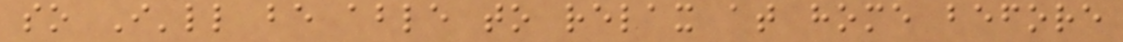so I'll be able to relax at home before
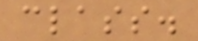class.
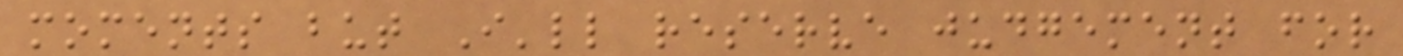moments but I'll reserve judgement for
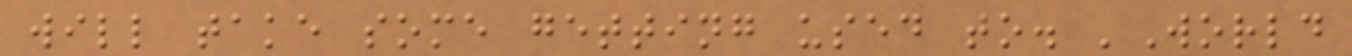will take some getting used to. 'World
